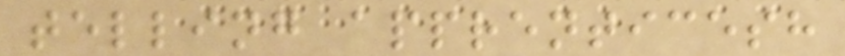telling apprenticesh
